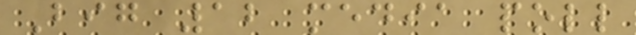Big 12 media poll
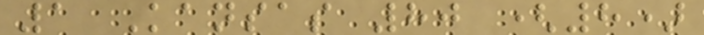1 Kansas 80 (8)
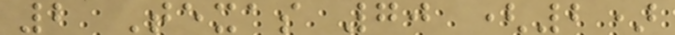2 Texas 70 (2)
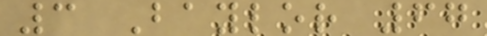3 Baylor 67
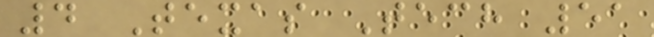4 Texas Tech 51
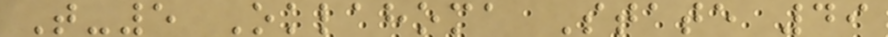T-5 Oklahoma State 49
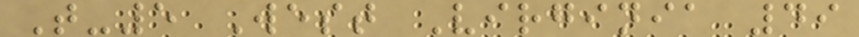T-5 West Virginia 49
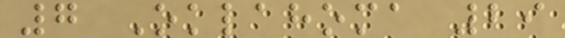7 Oklahoma 29
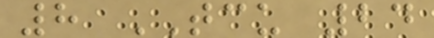8 TCU 24
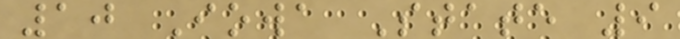10 Iowa State 9
